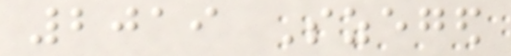2019 Szeged
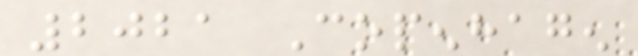2021 Copenhagen
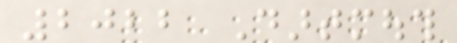2022 Dartmouth
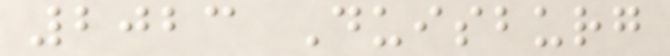2023 Duisburg
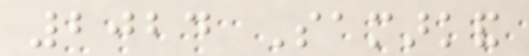2024 Samarkand
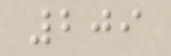209
